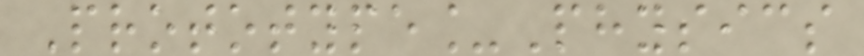Prototype_Physics
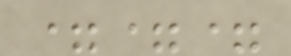===
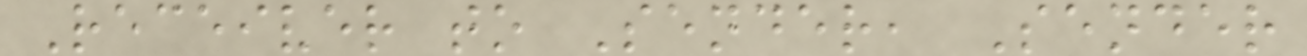Receiver to Sender, Sender
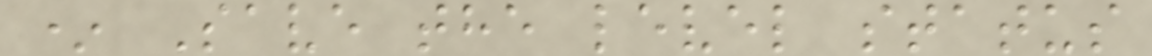* Save the level status
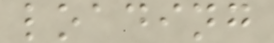loading
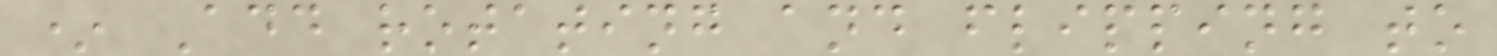* Add rotating and flipping to
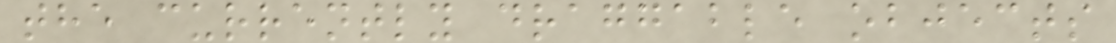the currently draggable objects
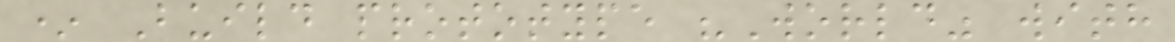* Build prototype "World" with
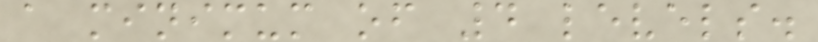a minimum of 4 levels.
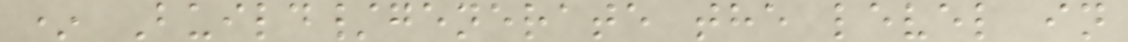* Build/generate the level in
